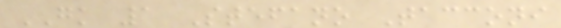GK 1 Stefano Tacconi
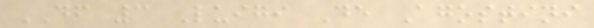DF 3 Luigi De Agostini
